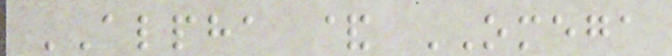ALPHA & OMEGA
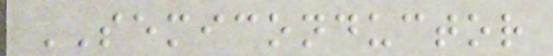SEMICONDUCTOR
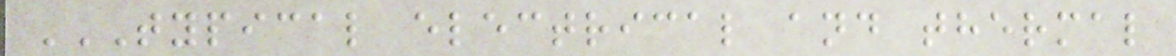TYPICAL ELECTRICAL AND THERMAL
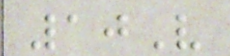10V
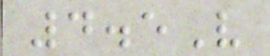4.5V
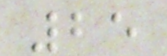25
